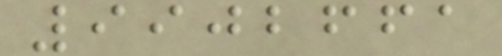9902661
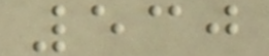530
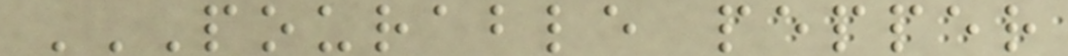POURABLE PEPPER
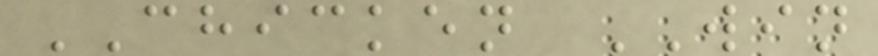CHICKEN WIN
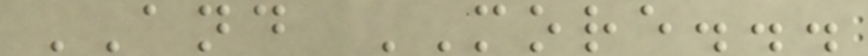AND MORE...
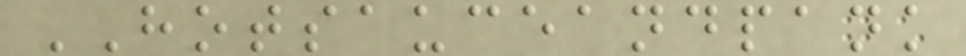HOTSAUCEANDPANK
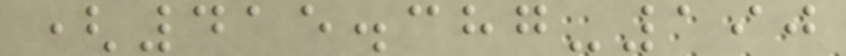(415.387-190
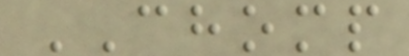CHOMP
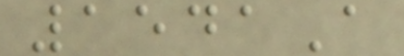1541A
